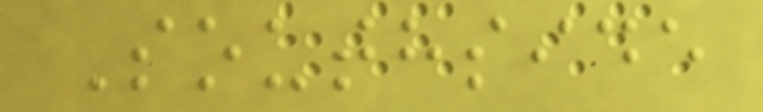Southside
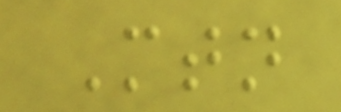Mtn
